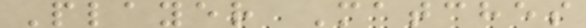Player Matches
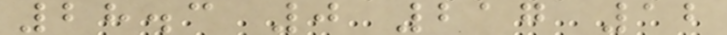28.3 0 217 12
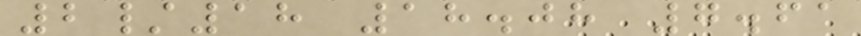2/18 18.08 7.61
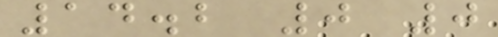14.2 0 0
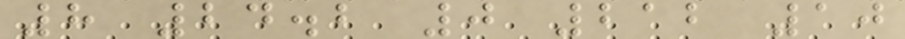8 24.2 0 212 10
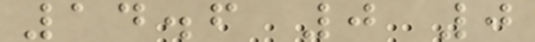14.6 0 0
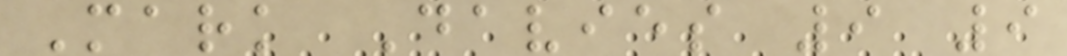Mark Davies 9 9
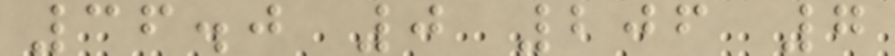36.0 0 206 7
